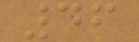46
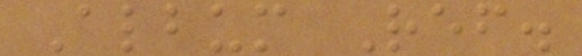Album Ref.
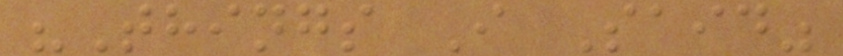"Things I Said"
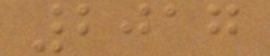2017
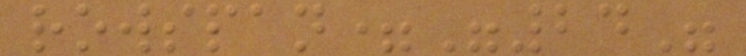rowspan="24"
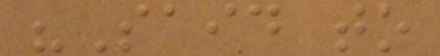"Said to
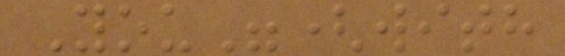You"(with
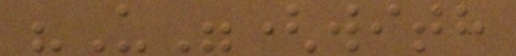"U"(with
